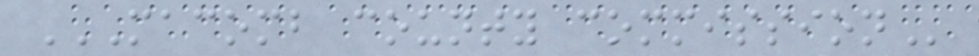MACOMB COUNTY COMMISSION
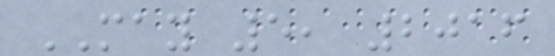MAY 5, 2016
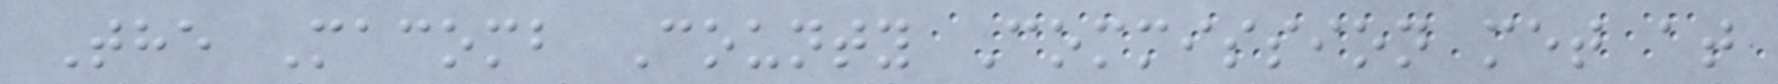The Macomb County Commission met at
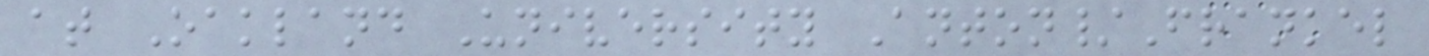at Oakland University Anton/Frankel
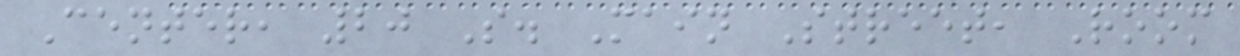Center, 20 S. Main Street, Room
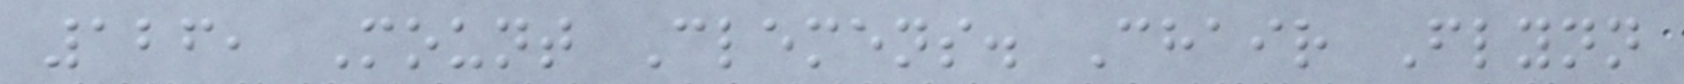126, Mount Clemens. Chair Flynn
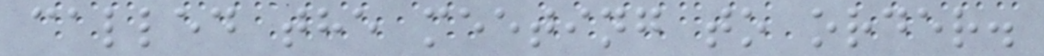called the meeting to order.
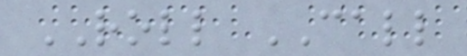ROLL CALL
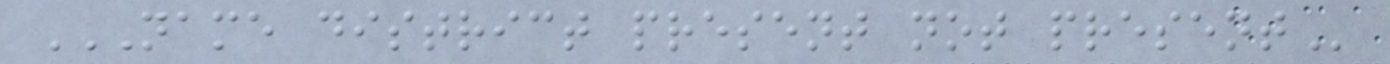NAME DISTRICT PRESENT NOT PRESENT
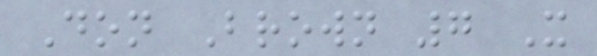Don Brown 7 X
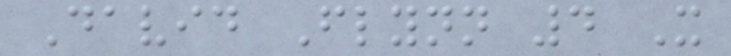David Flynn 4 X
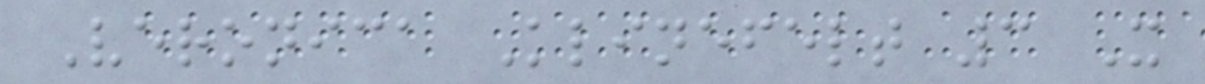Veronica Klinefelt 3 X
